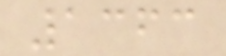1363
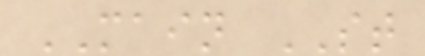MAIN ST
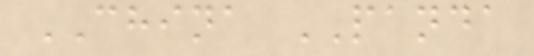CHINA PANDA
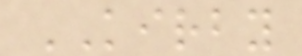KIRBY
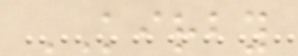KIRBY
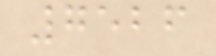7526
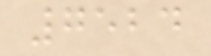7524
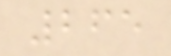265
